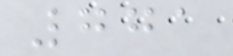771
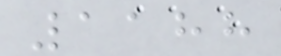1188
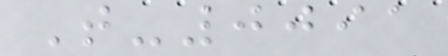T-0091
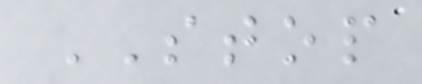STOP
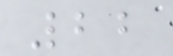22
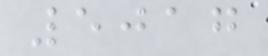5017
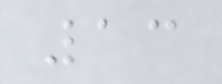13
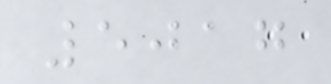5017
